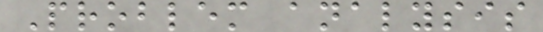Problem analysis
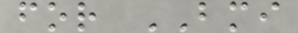for BMI
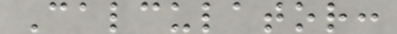Calculator:
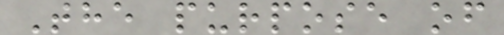The purpose of
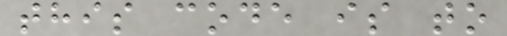this code is to
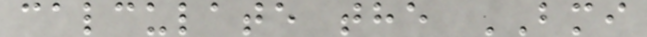calculate the BMI
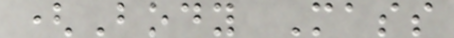(Body Mass
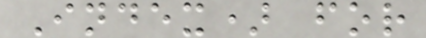Index) for
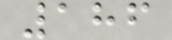186
